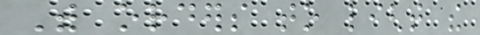With orders to light the
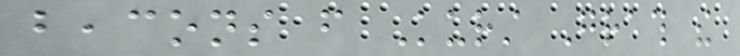beacons from Kurst Grath the
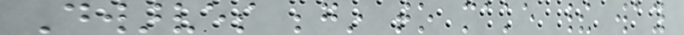Dwarves begin to make their way
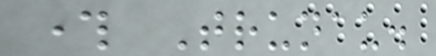through Trunau.
